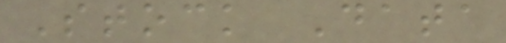Stock Data
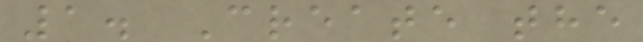1. Create the
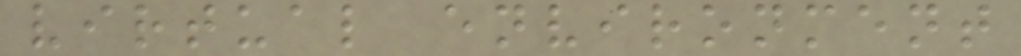virtual environment
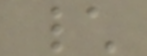\
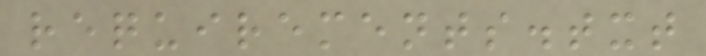requirements.txt
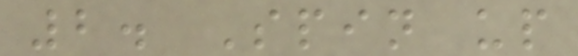2. Spin up
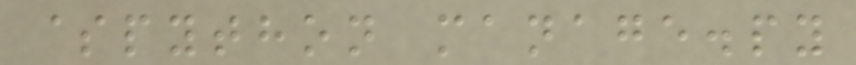$python manage.py
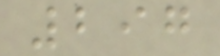297
